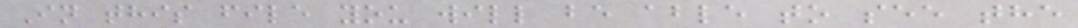In this file you will be able to see the
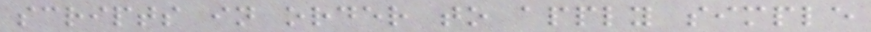scripts in order to apply simple
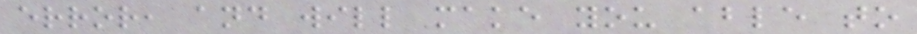error, and will make you able to
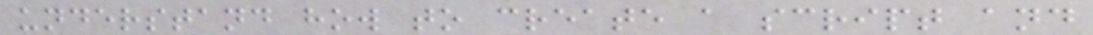understand how to create a script and
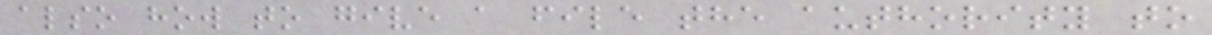also how to give a file the authority to
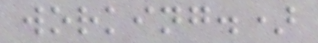working.)
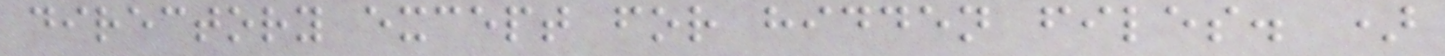directory except for hidden files. )
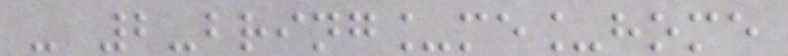- 2-bring_me_home
